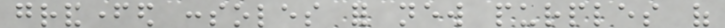grandfathered consoles for new purples of
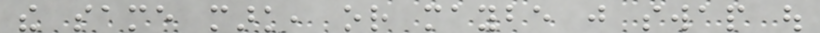the same mark, or maybe just swap out
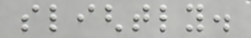slightly.
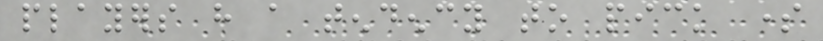players have a tendency to pick some
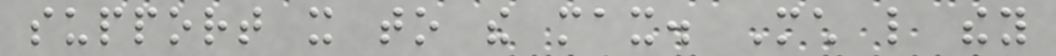support it to the max. Much like they
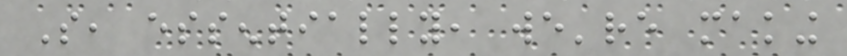So, essentially, we're making
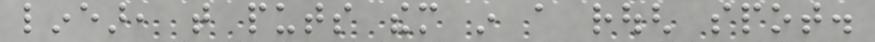linear, that puts them in a rough spot.
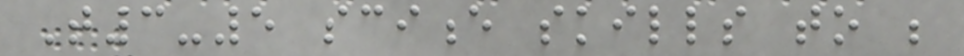T3-5 science skills to be
